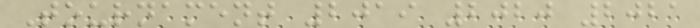Tournament 2019 2020 2021
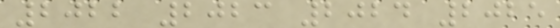2022 2023 2024 2025
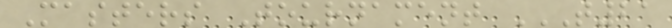Masters Tournament T21
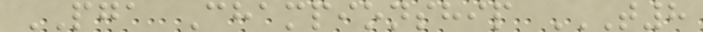PGA Championship T8
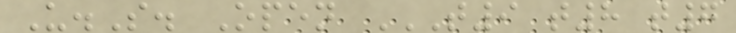U.S. Open T9 T8 T7
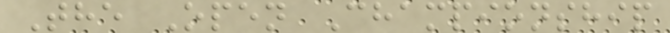The Open Championship
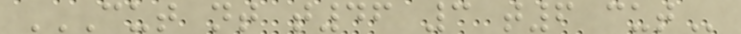CUT NT T46 3 T6 CUT
